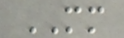MM
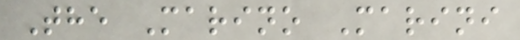The Marino Marini
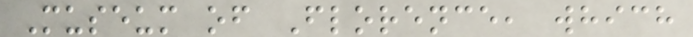Museum of Florence, which
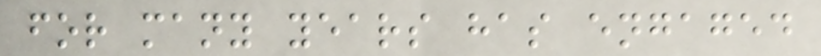for many years has engaged
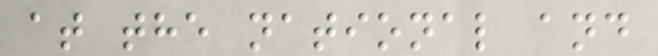at the national and
